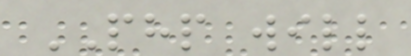PHP will
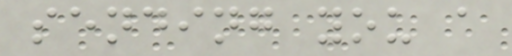sending you a
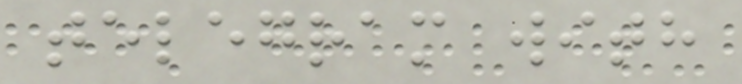telegram with
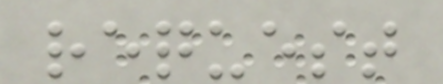request
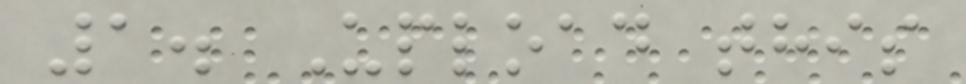1. Upload this
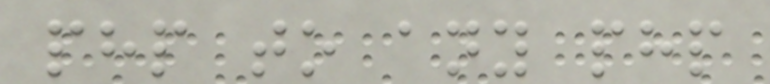php to any php
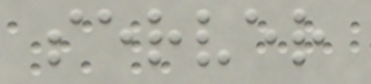server
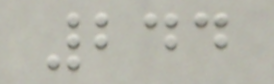244
